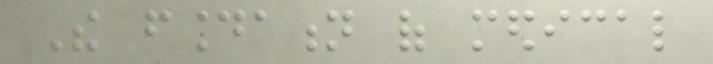The foundation of medical
